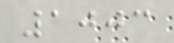1003
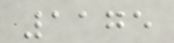1175
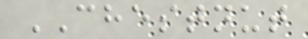CHESTNUT
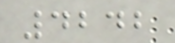4242
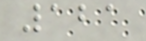121
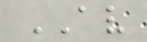AV
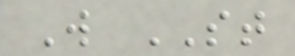W ST
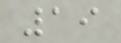19
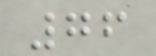76
